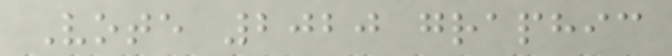Vote 2020 graphic
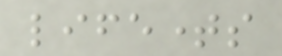lifetimes
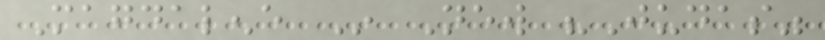Magdalene In New "Judas"
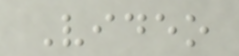Video
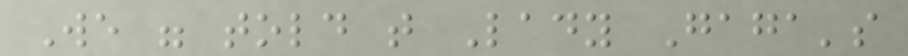We were told that Lady Gaga's
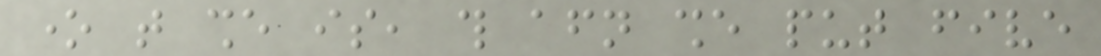one that she is, this afternoon she put five
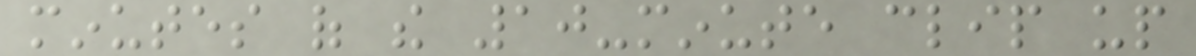minutes of the 10-minute clip up
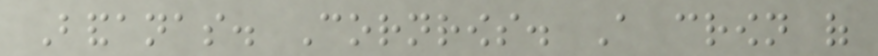Bandanas. Cornrows. A crown of
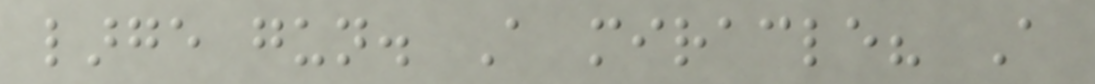large gun. A miracle? A
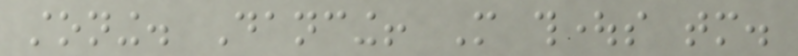stoning. Dancing! More thoughts tomorrow.
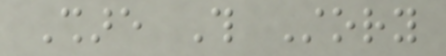Share This Story
